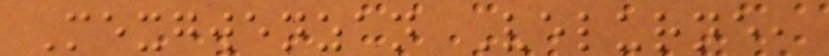Mexgwenzan Velurne,
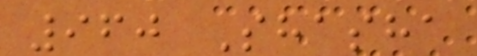960 Shasha
